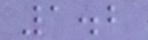1.2
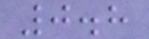0.8
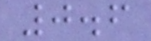0.6
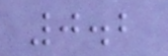0.2
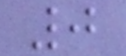0
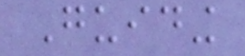Guiding
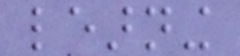learning
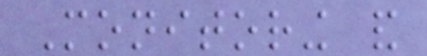Monitoring and
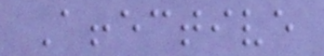Affective
